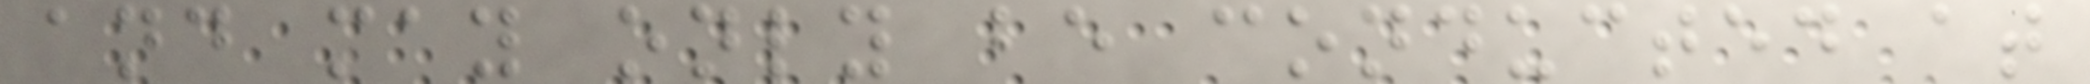and may only be conducted at
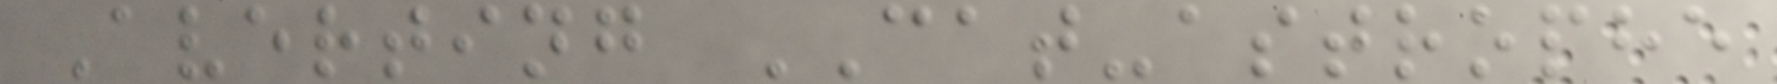Averting CAT-astrophe
